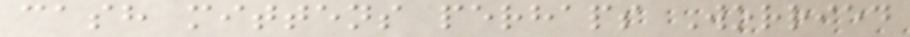cash mittens perhaps Worried
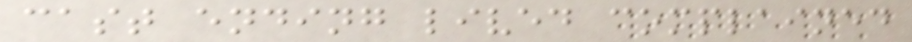cast ending lived complained
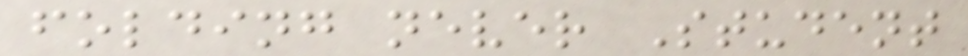folding never Student
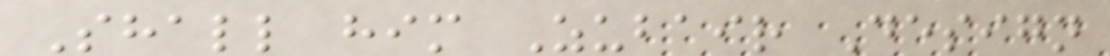Shall him Zubair Design
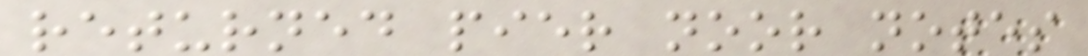returned pier noor notes
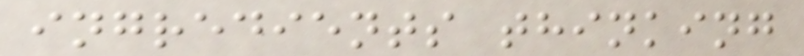ingredients thinking
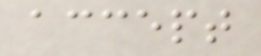accept
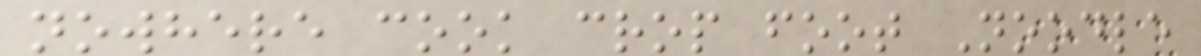nowhere cook crop foot Noodle
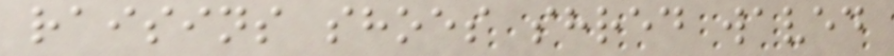raisins shoes shred waved
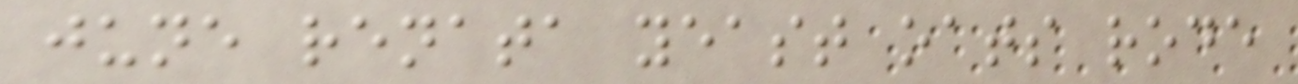june renata yeast oats rode
